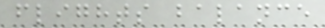flights balance
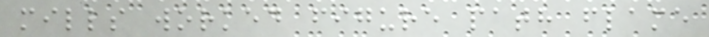mills worked figure path flame
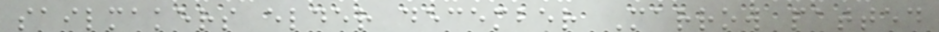sailmakers elder december Marrow patted
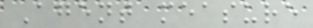Agent measure
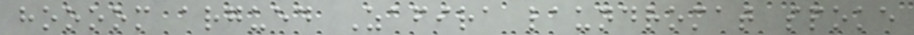hoooom argued Zafira laundromat spoke
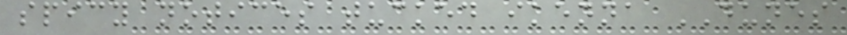spicy notices tucked ikenna DUNES
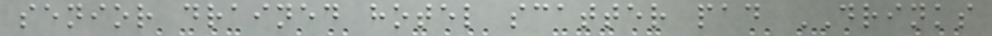senior drained hotel scatter pad DRINKS
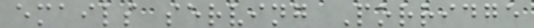emails serving Porridge
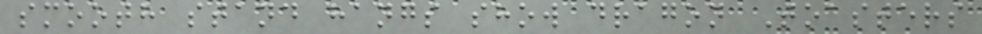smooth stand hangs show dragon Toasters
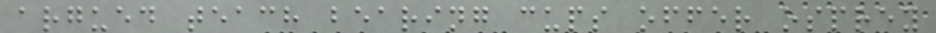argued teach bearing cups offer osprey
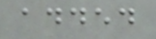added
